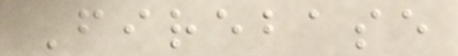Firebase
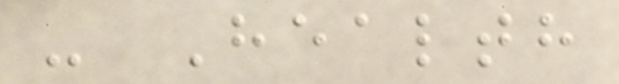- Health
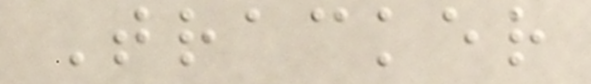Tracker
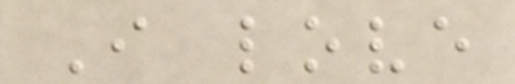I love
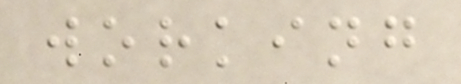working
